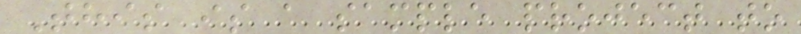This is a sample project to
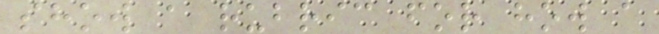show a rubric for how a
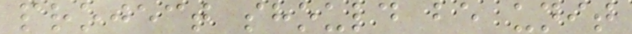project should be unit
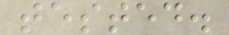tested.
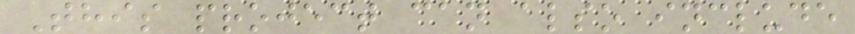This project can also include
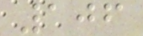106
